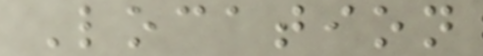Location
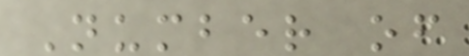Number of
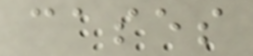cases
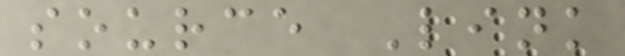source Link
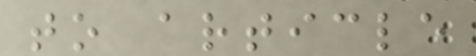to article
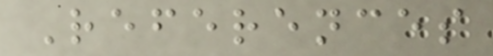References
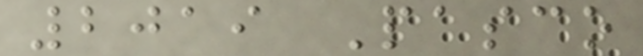2019 Pasco
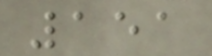151
